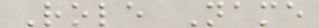Role Name
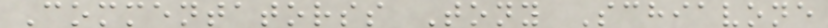Commentatorss Tony Schiavone
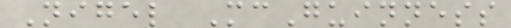Nigel McGuinness
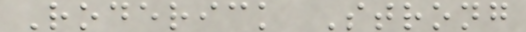Roderick Strong
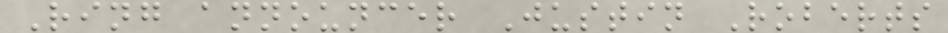Ring announcer Justin Roberts
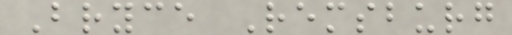Bryce Remsburg
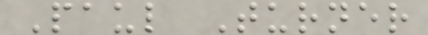Paul Turner
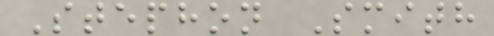Stephon Smith
